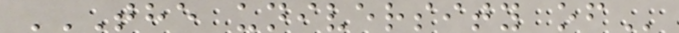THE UNIVERSITY OF
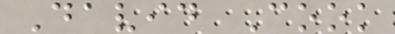David Cook
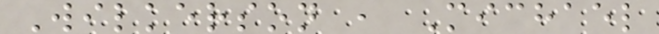Wilkerson , Michael
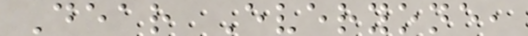Dear Everyone,
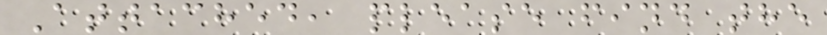Attached, please find the
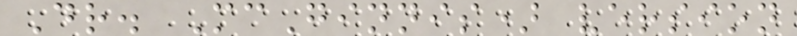Dr. McGinnis) version
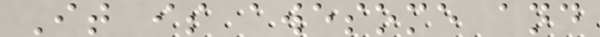It is awesome and
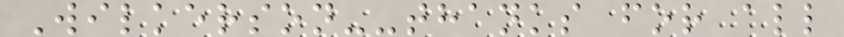Wilkerson--thanks for all
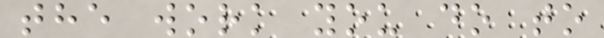the work you do to
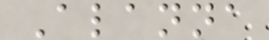Alanna
